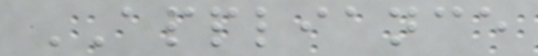APPLIANCE
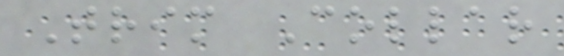Trim Collar
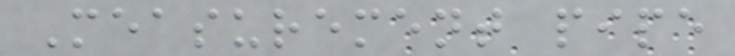Measurement pipe
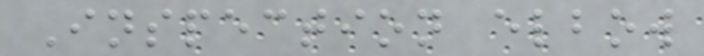Inspection elbow
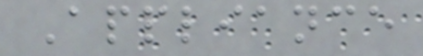Appliance
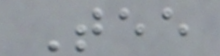Tee
